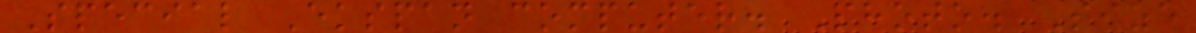Special Ekspan computer. Photo. Size
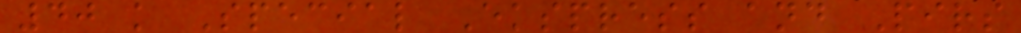40 k Special Ekspress and Pirs
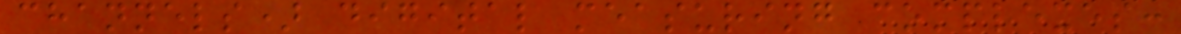channels) digital measuring complexes:
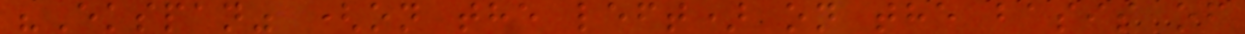"Ekspan" (on the left) on the basis of
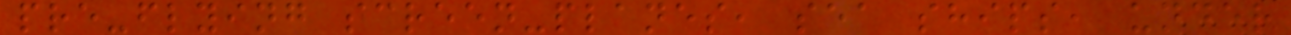pre-flying screen-planes, sea ships, under
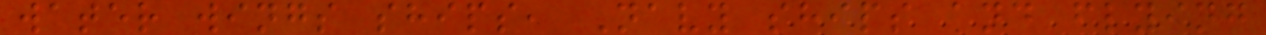water wings ships, Navy ships and flying
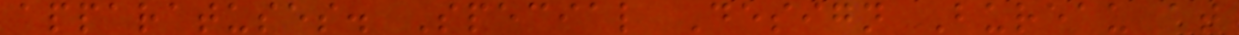apparatuses. Special Design Bureau at
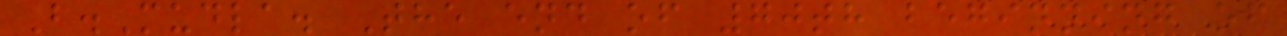B.Mudla. The end of 70th beginning of
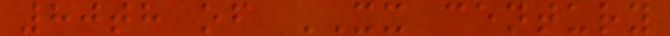80th of XX century
